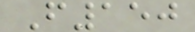F150
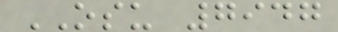OSU 7947
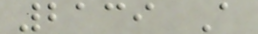2139 A
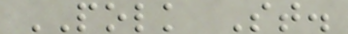POLK St.
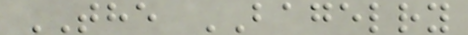THE BAGELRY
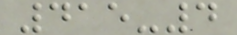415-4
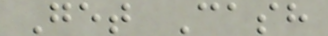Get Cash
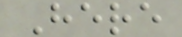Here
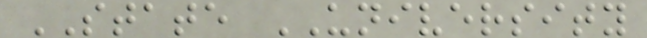STATE UNIVERSITY
